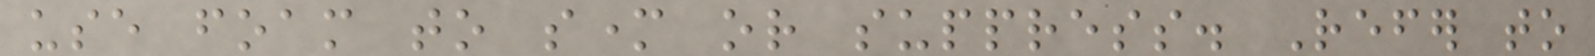use foam to smother or suppress. Refer to
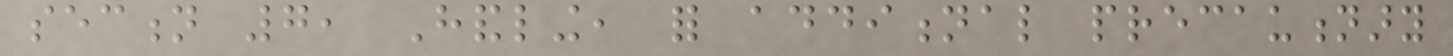section 7, Handling, for additional precautionary
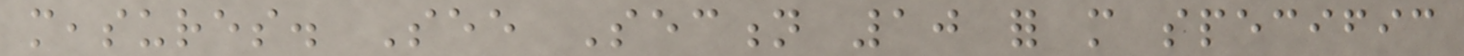measures. See Section 10 for more specific
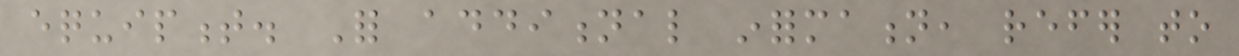equipment. For additional information, refer to
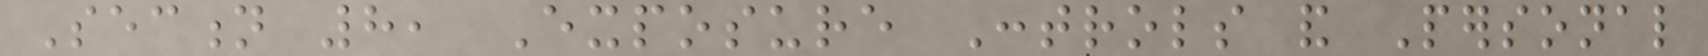Section 8, Exposure Controls and Personal
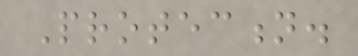Protection.
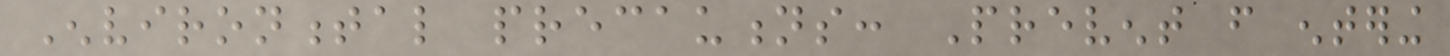Environmental precautions: Prevent from entering
